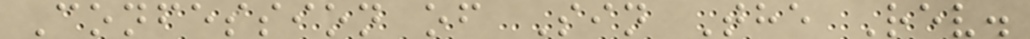Confession of Sin The Rev.
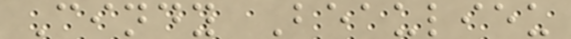Cindy Beaulieu
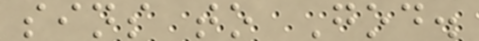sins to God.
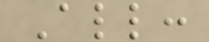All:
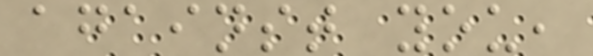against you,
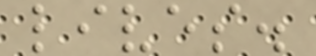lives.
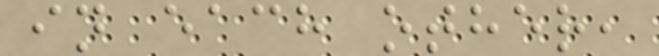in each other,
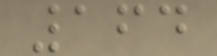164
